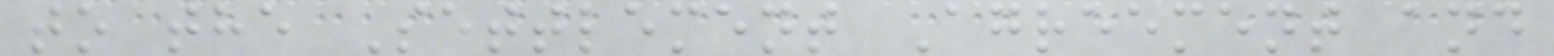to the Settlement Agreement and
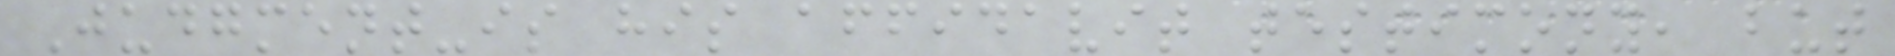Judgment-is his affidavit testimony, but
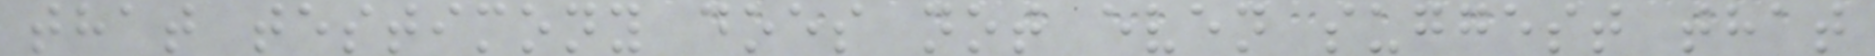that testimony does not even suggest that
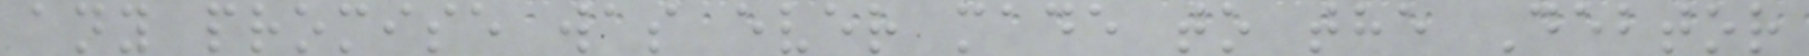any promise was ever made to the Debtor
